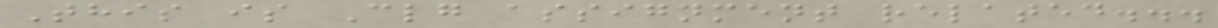This is Clg assignment related...
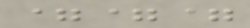===
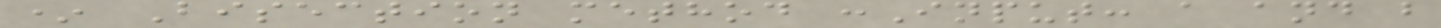* Bisection method :Input: a and b
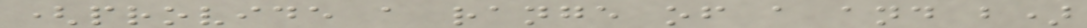(provide a range of a and b)
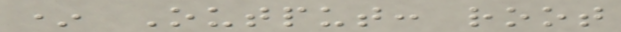* Output: root
